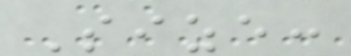Size:
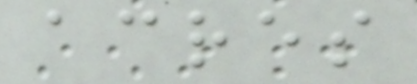acres
